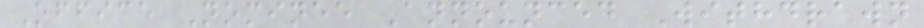Office Nominee Announced Withdrawn
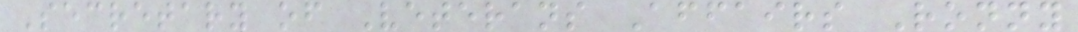Secretary of Veterans Affairs Ronny
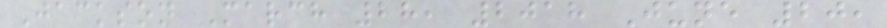Jackson March 28, 2018 June 20,
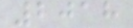2018
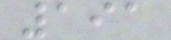191
